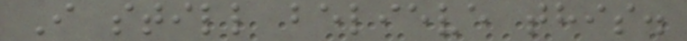I still believe this.
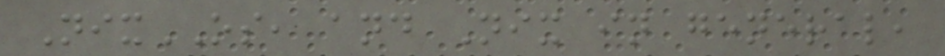NixOS, and Nix in general,
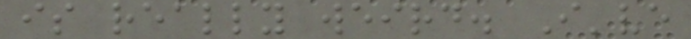is really weird. I've
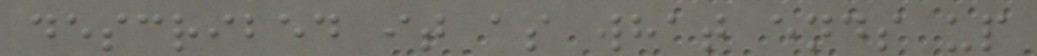described it as what ends up
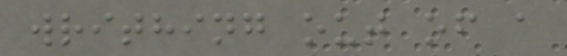writhing out of a
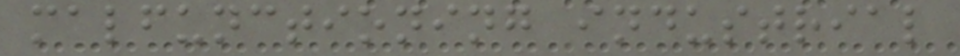malfunctioning industrial
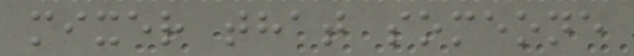mixer that someone
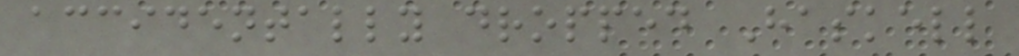accidentally dropped Haskell
